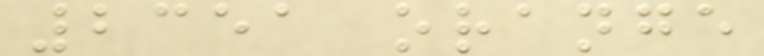2351 orange
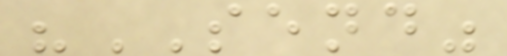"SEND"
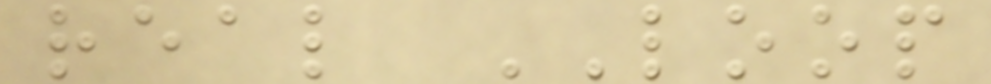real LOOP
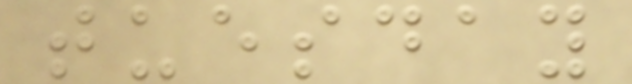tuesday
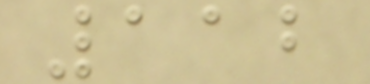112
